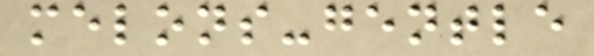melons-gentle
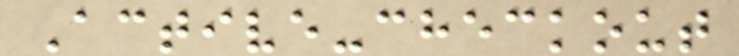Active-checkout
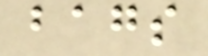bags
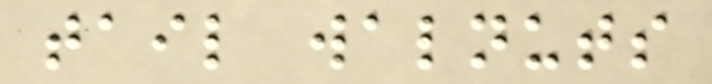tail walnuts
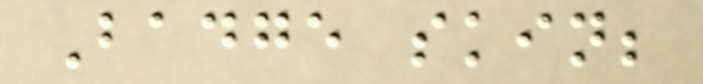Badge skin;
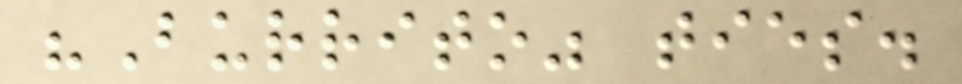"Burrito" ties.
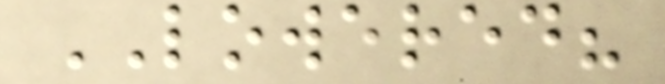LOWERED?
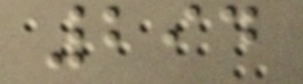294
